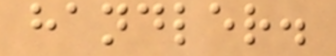handler.
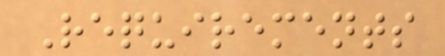Requirements
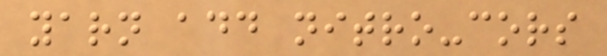yarn add nitro-cors
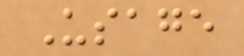Usage
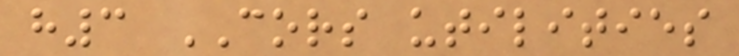h3 CORS utilities
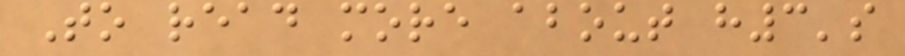To read more about h3's
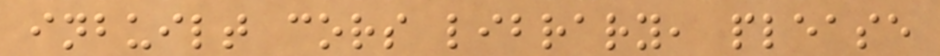inbuilt cors library, please
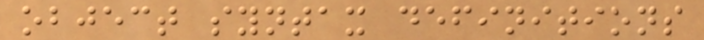object syntax definitions
